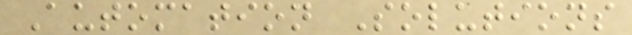Automation Solutions
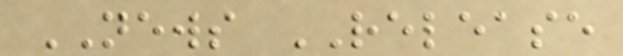NEWS RELEASE
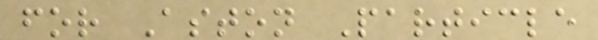for Aston Particle
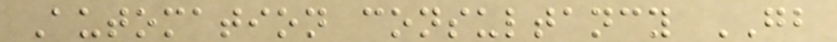Automation consultancy GB
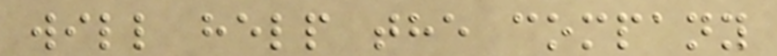will help the company
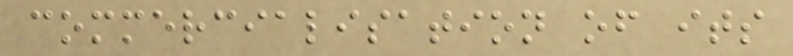commercialisation of its
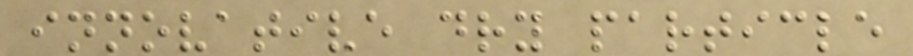innovative dry particle
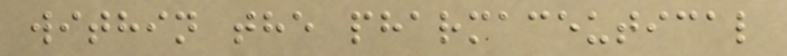within the pharmaceutical
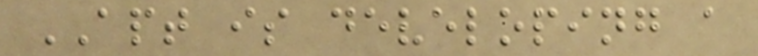APT is developing a
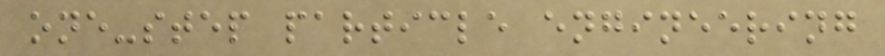one-step particle engineering
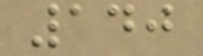140
